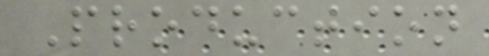Production
